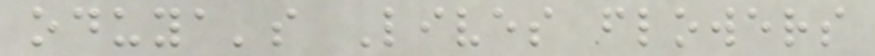oduya's Lives flowers
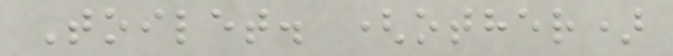Toilet. (other)
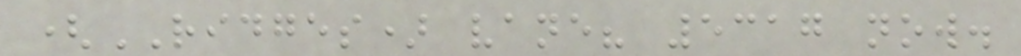(RIDGES) vane? 5317 now.
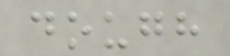dough
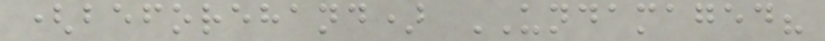(beforehand) UNDAMAGED?
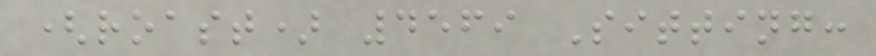(roast) 4569 Sitting:
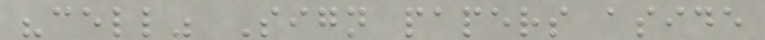"cell" Sign papers aside
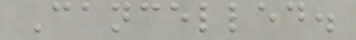Cancelled.
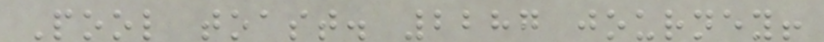Pool toast. 2287 journey!
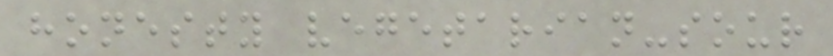honesty vegetarian-sour
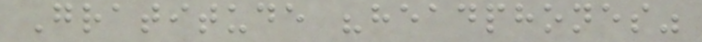Gratitude "headphones"
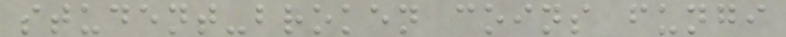student-broken coins fungi
